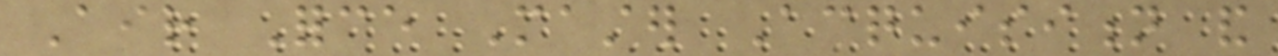Air Force Master Acquisition and
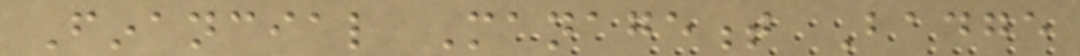Financial Management Badge
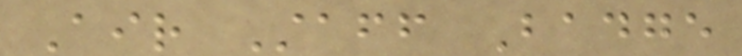Air Staff Badge
